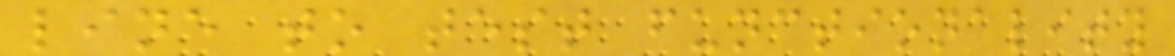line to test functionality
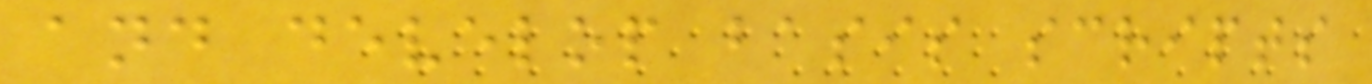and develop basis scripts
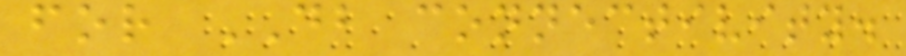for DB connectivity.
